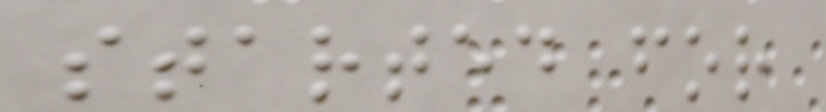started for
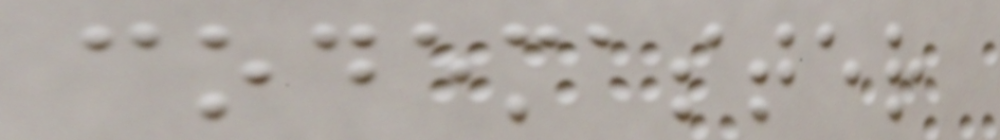codemaster
